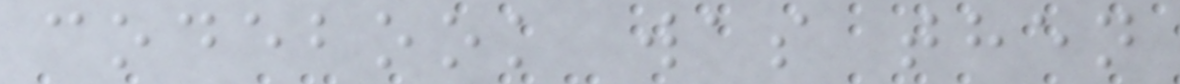codebook was then
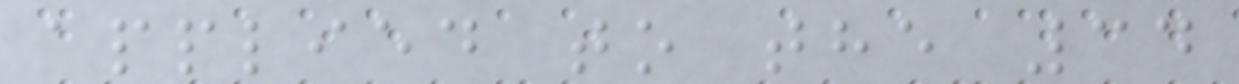applied to the 34
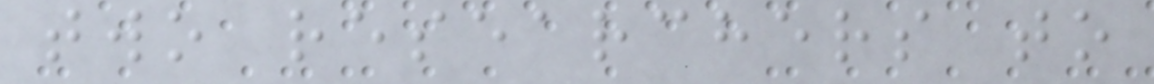two researchers to
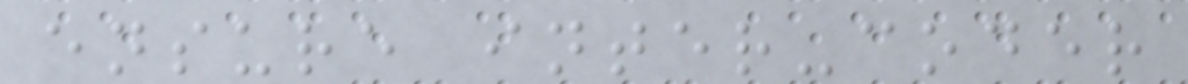ensure inter-coder
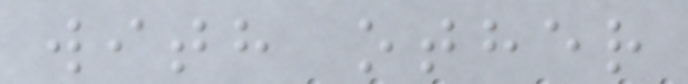with other
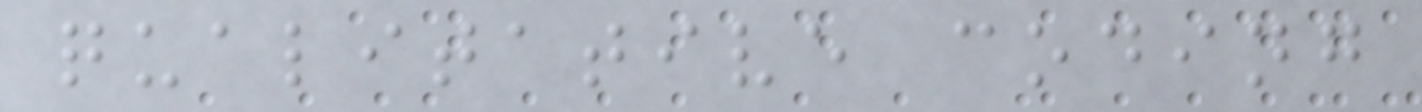qualitative coding
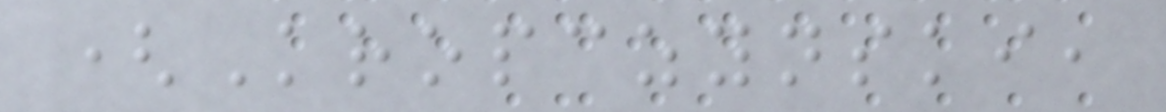(Kropczynski,
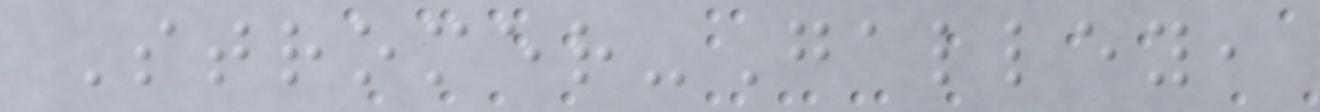Stromer-Galley,
